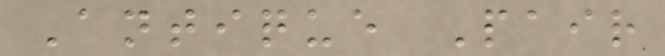Antique Pair
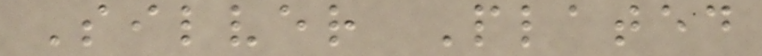Silver Plated
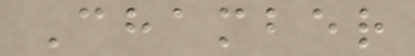Chamber
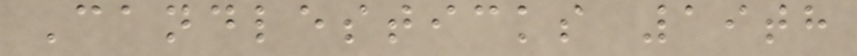Candlesticks 19th
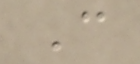C
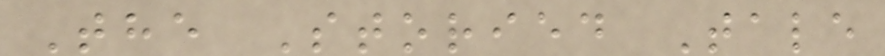The Storied Tale
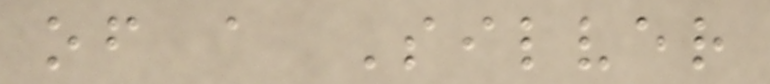of a Silver
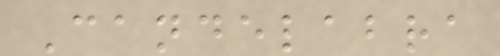Candelabra
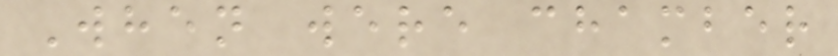When were chamber
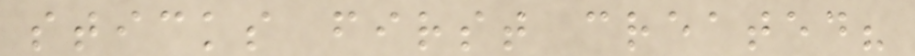sticks first created?
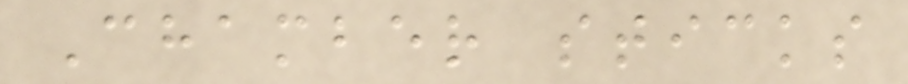Chamber sticks
